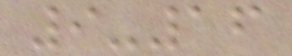9-16
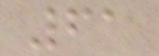61
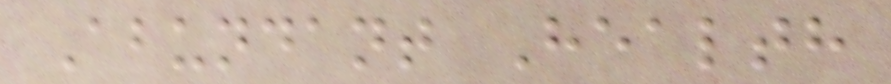Abundant Health
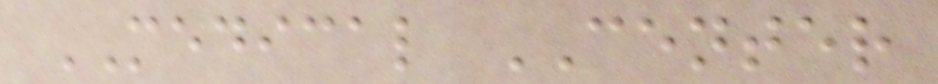MEDICAL CENTER
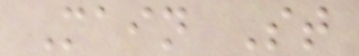Main St
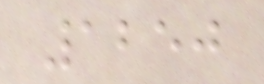1250
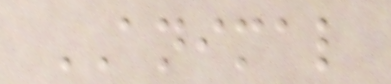ANIMAL
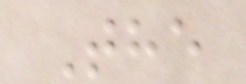The
